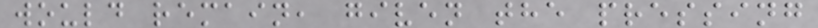would remain, given the pressing
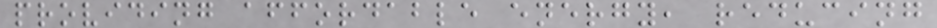providing affordable energy, reducing
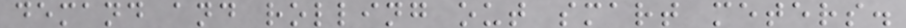demand and rolling out smart meters.
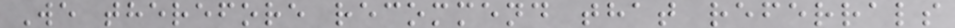We therefore recommend that referrals
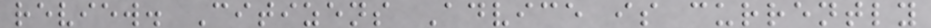review. Citizens Advice is currently
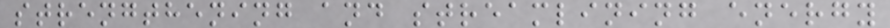strengthening and streamlining energy
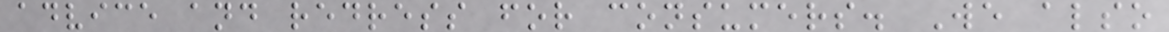advice and redress for consumers. We also
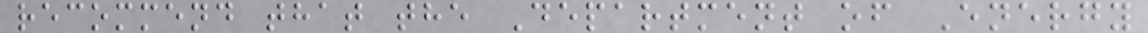recommend that the Department of Energy
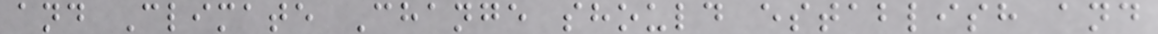and Climate Change should establish and
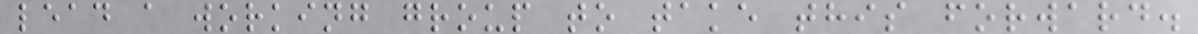lead a working group to take this forward.
